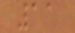11
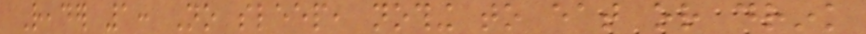Reader 1: No sleep, nothing to eat or drink
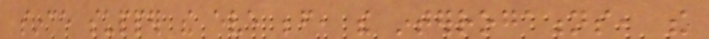since supper the eve before, the interrogations, the
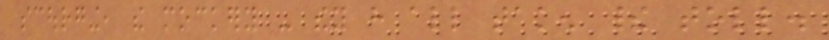scourging, the mockery - they have all taken their toll.
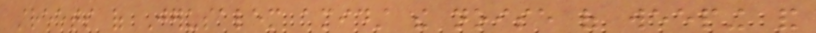streets of Jerusalem amidst the noise of weeping and
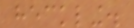heckling.
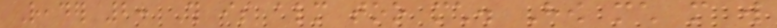Reader 2: This is almost too much. How much more will
